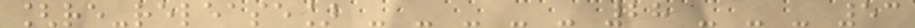[re-release] - - - - - 28 - - - 53
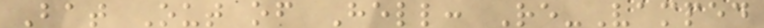Bat Out of Hell: Re-Vamped
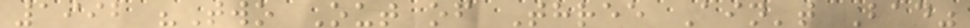1992 "Two Out of Three Ain't Bad"
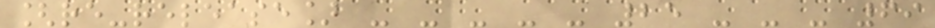[re-release] - - - - - 25 - - - 69
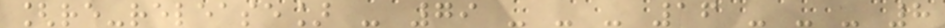[re-release] - 79 - - - 16 - - - 8
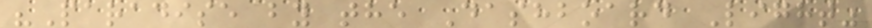"Paradise by the Dashboard Light"
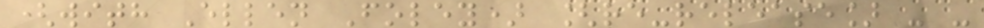(with Ellen Foley) [re-release] - -
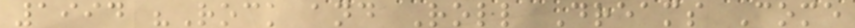1994 "Rock and Roll Dreams Come
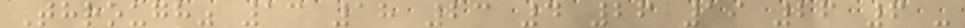Through" 13 18 23 4 26 19 26 6 -
